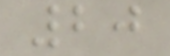20
